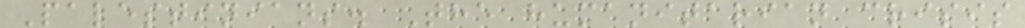Palestinians. The humanitarian crisis
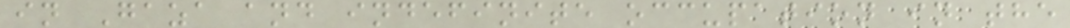in Gaza and indefinite occupation in the
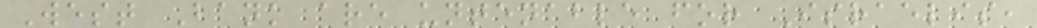West Bank are untenable for Israelis,
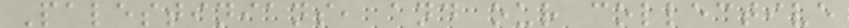Palestinians, and our collective
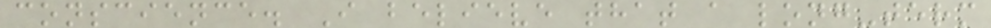conscience. I believe that a long-term
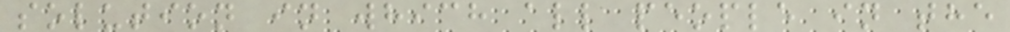solution in which all people in the
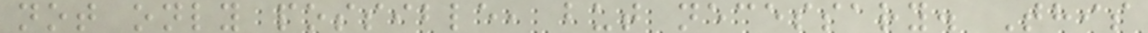not only possible, but necessary. This
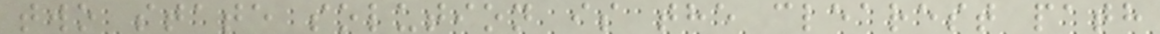two state solution is the clearest path
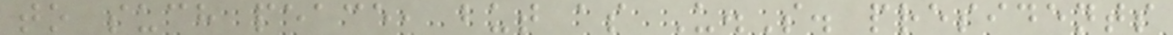to such peace, but as U.S. presidents
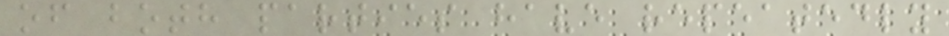of both parties have repeatedly
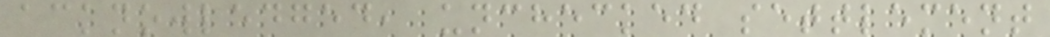acknowledged, unchecked settlement
